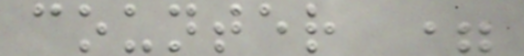counter =
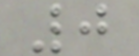0
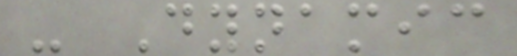- Dynamic
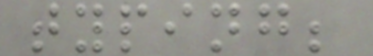typing;
